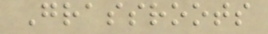Grassroots
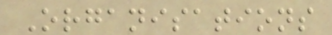Organisations
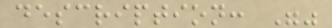description: ""
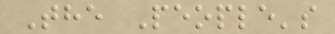The People's
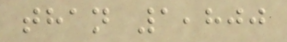than 1,800
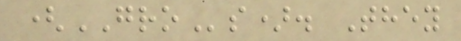(GROs). They
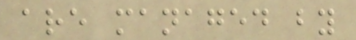are managed by
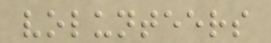volunteers
